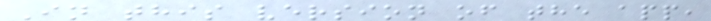In this version of the app,
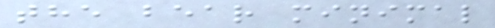the bear minimal
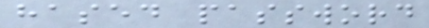hased password
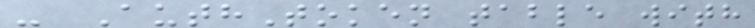- AuthToken table with
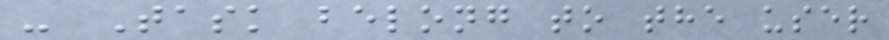- Task belong to the user
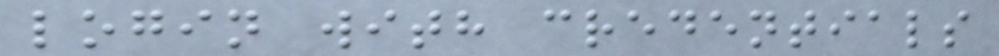login with credentials
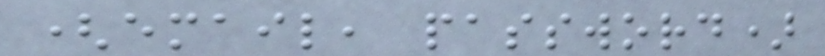(email, password)
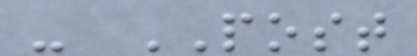- POST
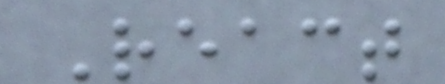React
